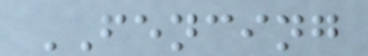FENCING
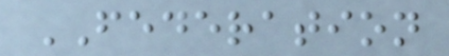FEDERATION
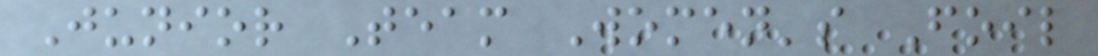Junior Team Women's Foil
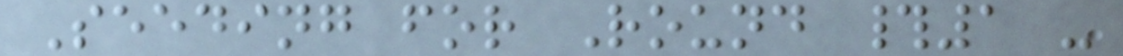Seeding for Round #1 -
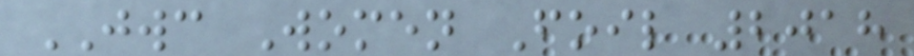JWC Women Foil 2018
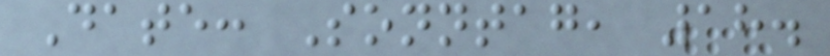Date: Sonntag, 18.
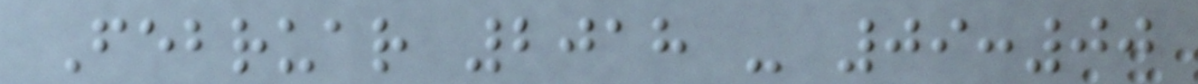Februar 2018 - 09:00
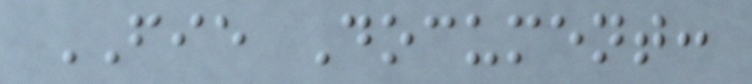FIE Document:
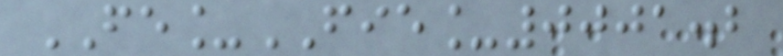FE_FIE_0001.2
